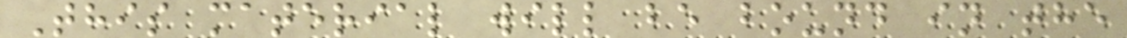This material will be bound in the
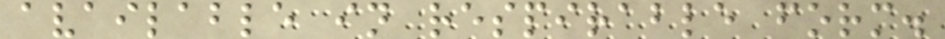available in respirable form.
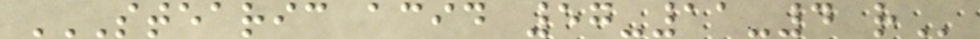STEARIC ACID 57-11-4 R
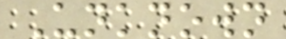Unknown
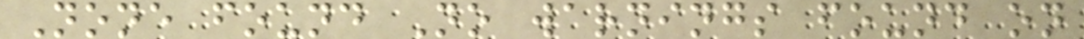None found No warnings found on
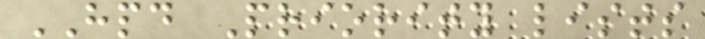HPD Priority lists
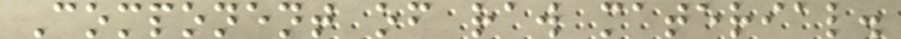Component of raw material.
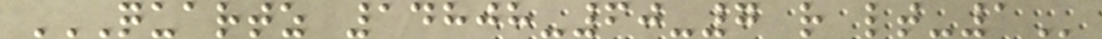QUARTZ 14808-60-7 R LT-1
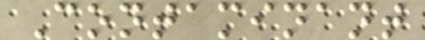Contaminant
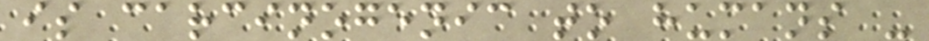is carcinogenic to humans -
